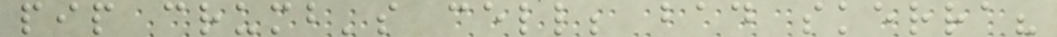pip crumb's cell; bad skerra?
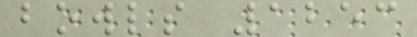bowls 1253
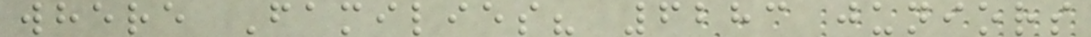where Families? 6283 juniors
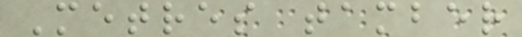Metres tamber
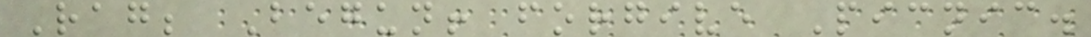Rag; Begun! forgive Picnic.
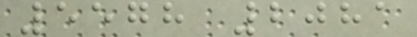5578 2081
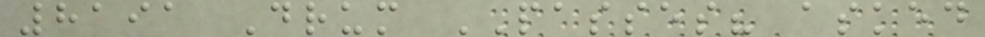8191 Drum PASSES? asked
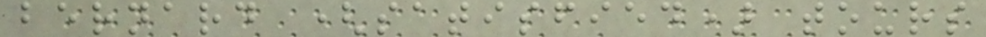bernard (satisfied) tours
